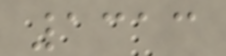1313
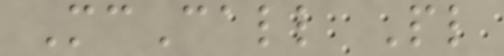McCall Pl
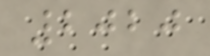2020
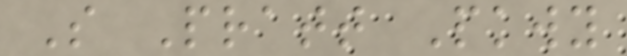S Pratt Pkwy
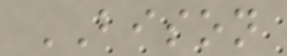BISON
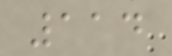114
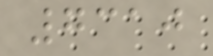7310
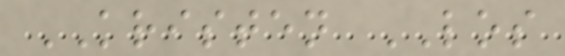KRISTEN LOS
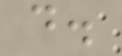d.
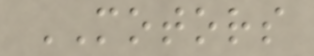MOTORS
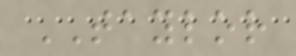TAYLOR
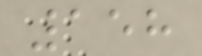158
